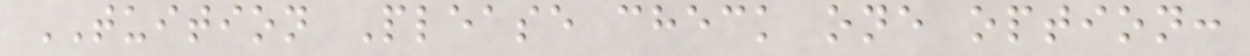TUITION Please check one option:
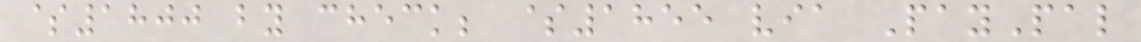$1800 by check; $1855 via PayPal
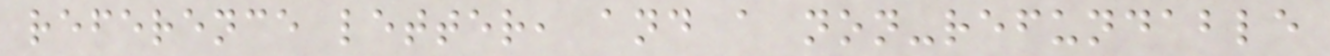reference letter, and a non-refundable
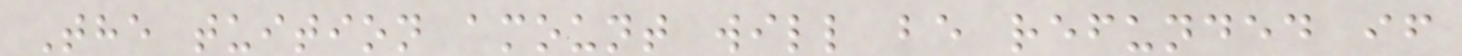The tuition amount will be refunded if
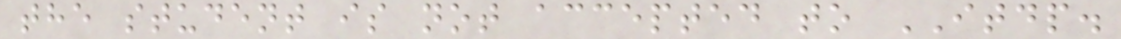the student is not accepted to ITDP.
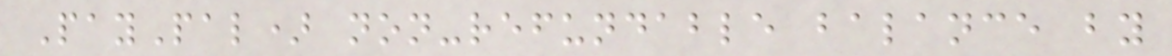PayPal) non-refundable balance by
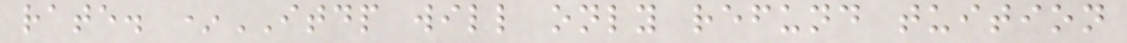rate. *ITDP will only refund tuition
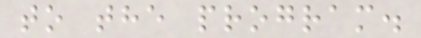to the program.
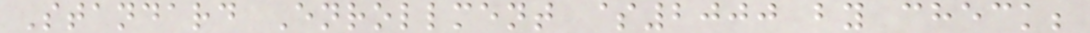Standard Enrollment $2000 by check;
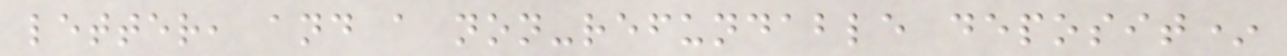letter, and a non-refundable deposit*
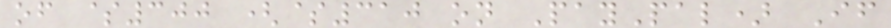of $300 ($310 on PayPal) If
